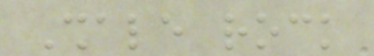Shale rock
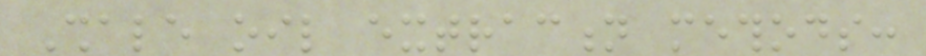Shale oil extraction methods:
